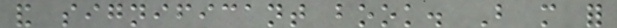and significant book. But more for
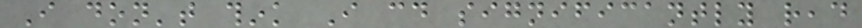I don't think I could significantly read
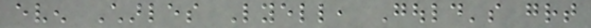even Charles Lyell, Gould's great
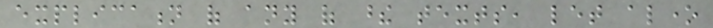explication of any of these texts, let alone
